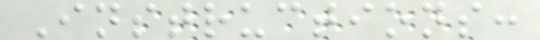Instructions:
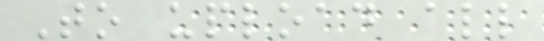To upload all
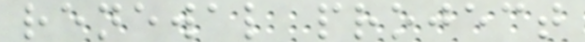renewal project
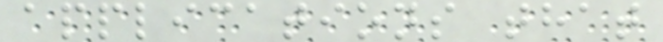applications that
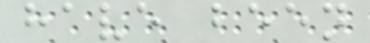have been
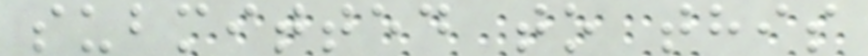submitted to this
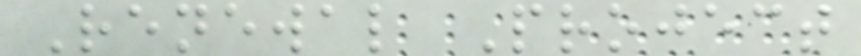Renewal Project
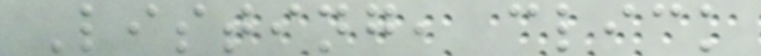Listing, click
